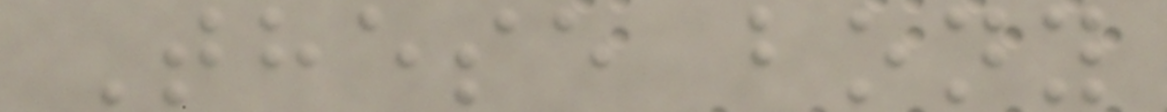These bony
